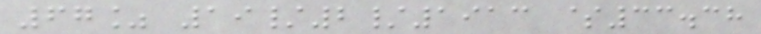67% 19/2/1913 $33.38
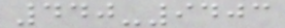440-9403
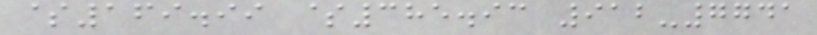$169.99 $385.93 912-7741
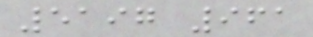5197 961
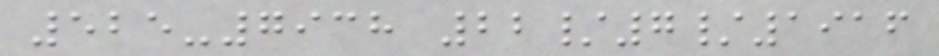525-7938 22/7/1916
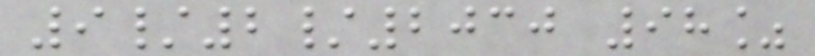9/2/2030 98%
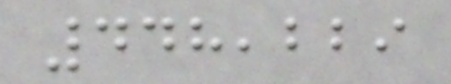448,229
